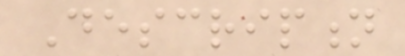Description
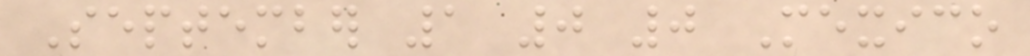September 1 0 0 Mexico
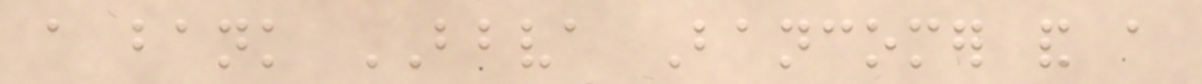a bank BBVA Bancomer and a
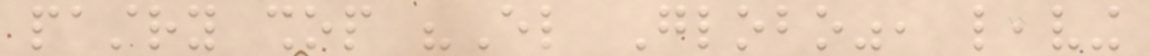pastry shop "El Globo", leaving
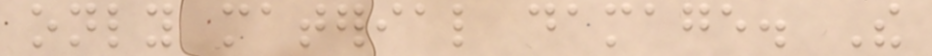only material damage. The
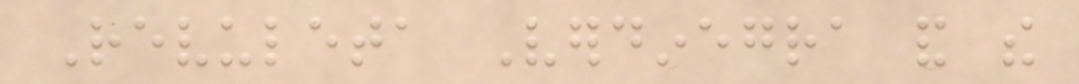Revuleta Verdinegra and the
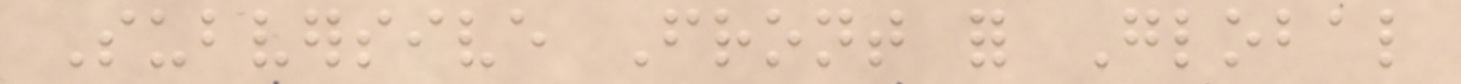Subversive Front for Global
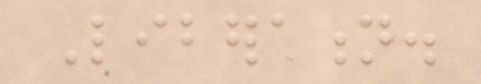Liberation.
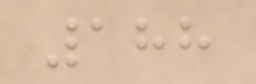188
